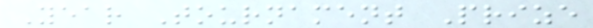Year Tournament Prize
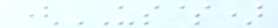(US$)
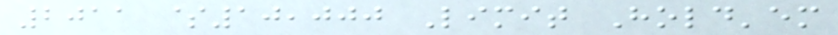2011 $10,000 Limit Hold'em
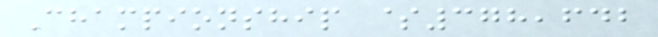Championship $378,642
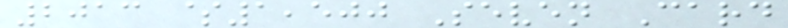2013 $1,500 Seven Card
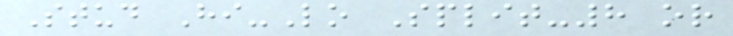Stud Hi-Lo Split-8 or
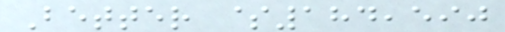Better $184,590
